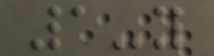1-y
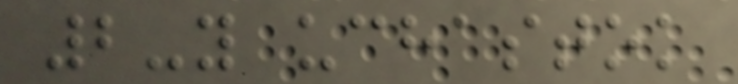2-y uchastok
